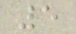5
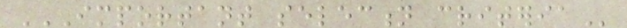IMPORTANT SELECTION CRITERIA
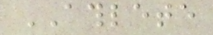ATHLETE
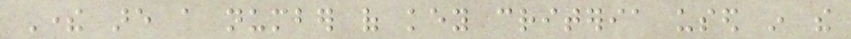There are a number of key criteria used in the
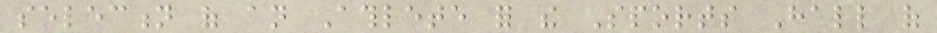selection of an Athlete for the Sports Hall of
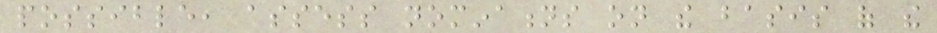possible, assess nominations on the basis of the
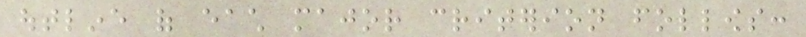outline of each major criterion follows:
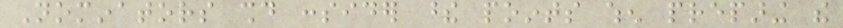Nominators should consider these points when preparing the
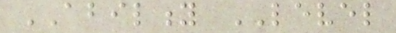ABILITY LEVEL
